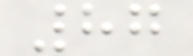87
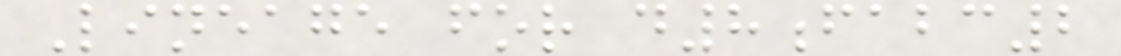Lineage for d8fabc2
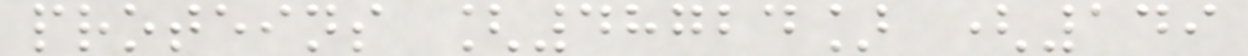proteins [48724] (149
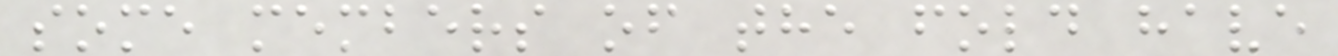some members of the fold have
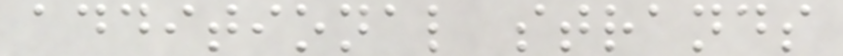additional strands
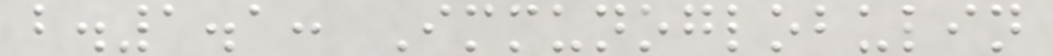b.1.1: Immunoglobulin
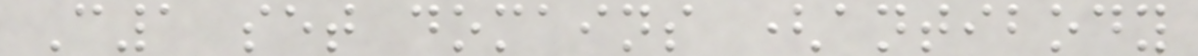C1 set domains (antibody
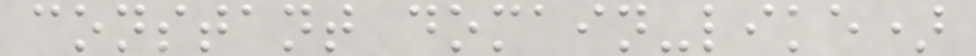constant domain-like)
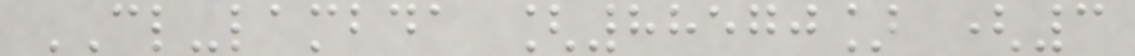CL-lambda [88570] (3
